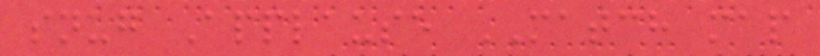snug Applause MATCH map
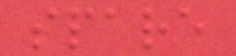spare
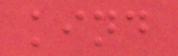kind
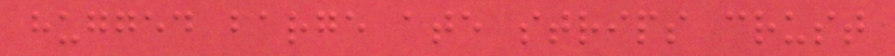hugged barge ate strips crust
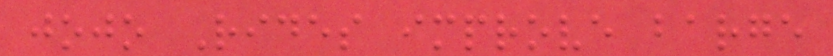jojo Rides improve barge
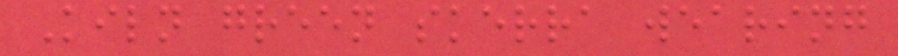Kiln green skerra wearing
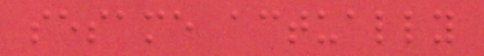sesame actually
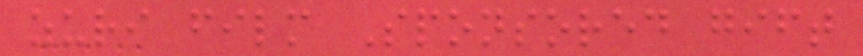zuri film Sponsored gift
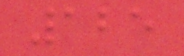125
